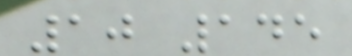10 145
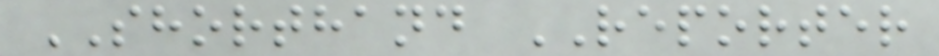SHORTHAND REPORTER
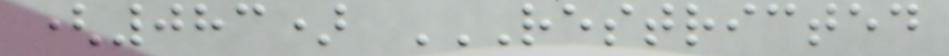(083) RESTRICTED
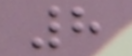8
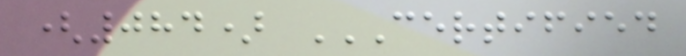(084) CERTIFIED
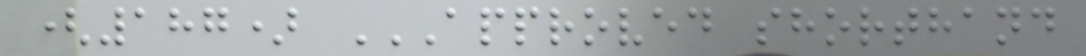(187) APPROVED SHORTHAND
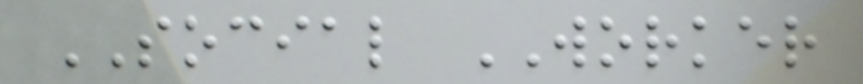SOCIAL WORKER
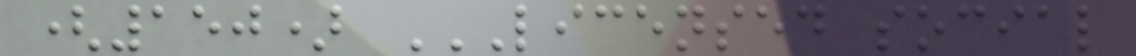(150) LICENSED SOCIAL
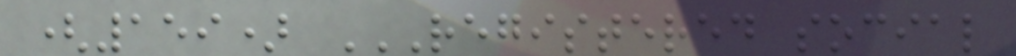(159) REGISTERED SOCIAL
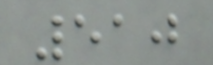510
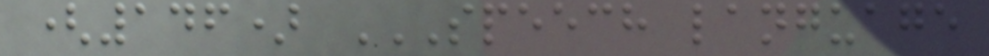(146) SPEECH LANGUAGE
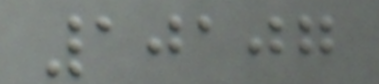10107
